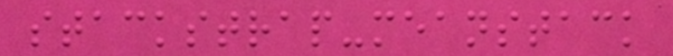stackstrap-meanstack
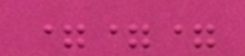===
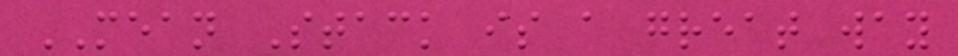MEAN Stack is a great way
